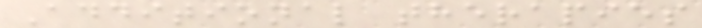Additional therapies
